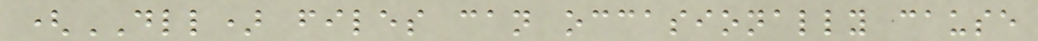(DLL) files can occasionally cause
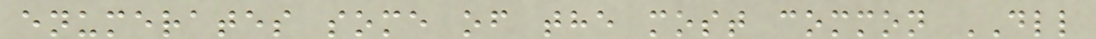enumerates some of the most common DLL
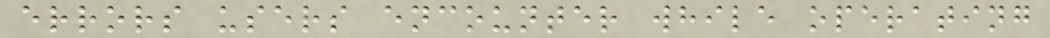errors users encounter while operating
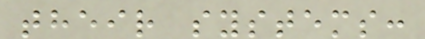their systems:
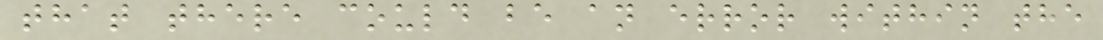that there could be an error within the
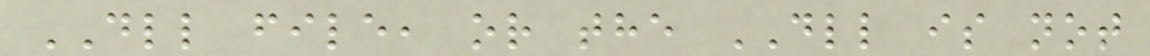DLL file, or the DLL is not
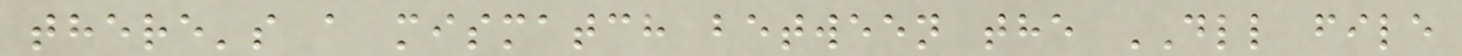there's a mismatch between the DLL file
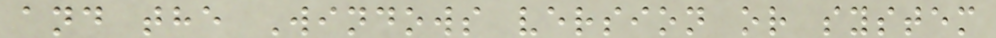and the Windows version or system
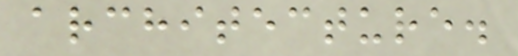architecture.
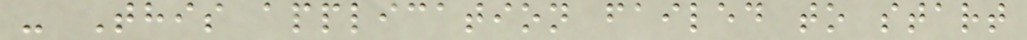- This application failed to start
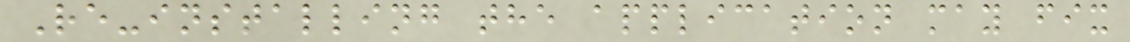Re-installing the application may fix
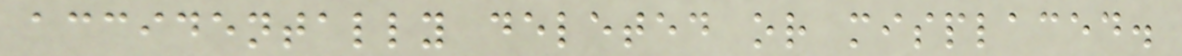accidentally deleted or misplaced.
